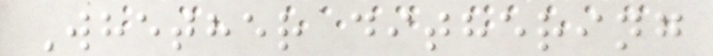Whether dithering
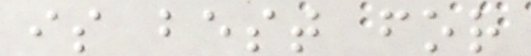is best for
